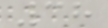38
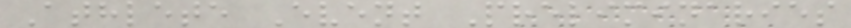Athlete Event Preliminaries
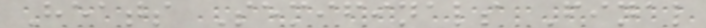Heats Semifinals Final
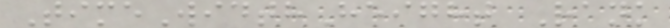TimeWidthHeight Rank
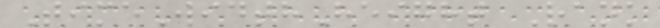TimeWidthHeight Rank
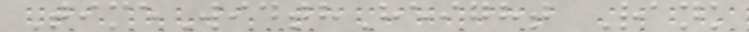TimeWidthHeight Rank
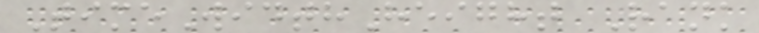TimeWidthHeight Rank
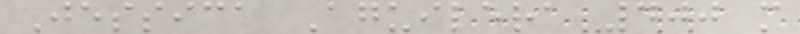Jessica Aguilera 400 m
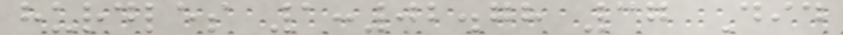hurdles 1:02.78 37 Did
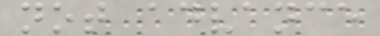not advance
